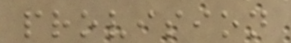provision
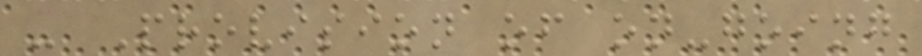- Provision of on-going
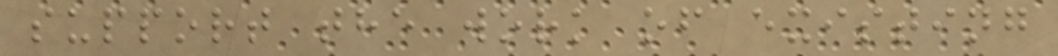support the work of existing
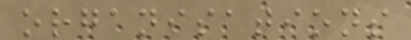organisations
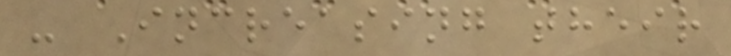- Increasing their
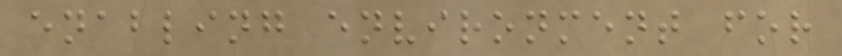enabling environment for
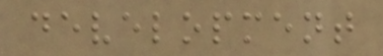development
